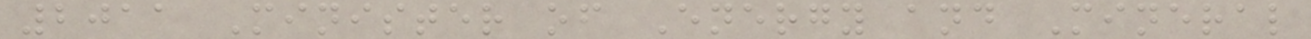2011 Minister of Energy and Mineral
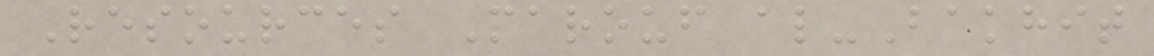Resources Marouf al-Bakhit
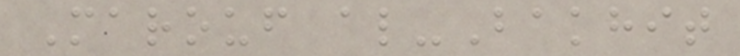Marouf al-Bakhit
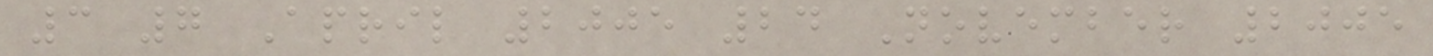3 7 April 2005 24 November 2005
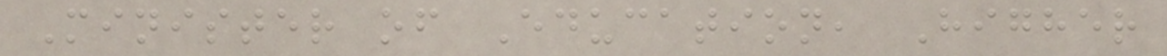Minister of Education, Higher
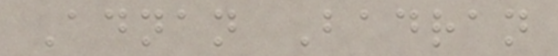Adnan Badran
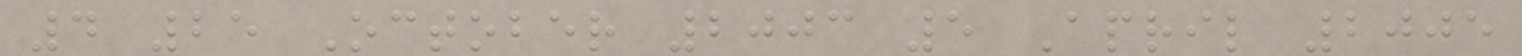4 25 October 2003 5 April 2005
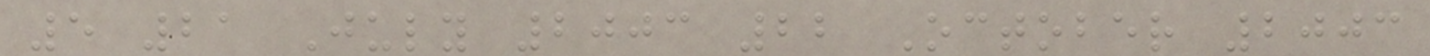5 21 July 2003 22 October 2003
